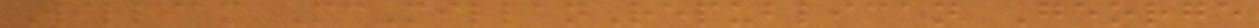William McMillanRepublican George
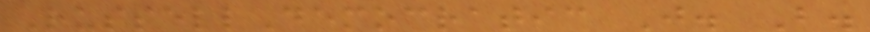RussellDemocratic J. B.
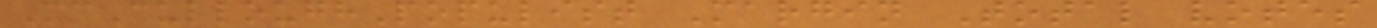McCulloughPopulist Margin Total votes
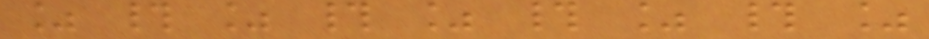% # % # % # % # %
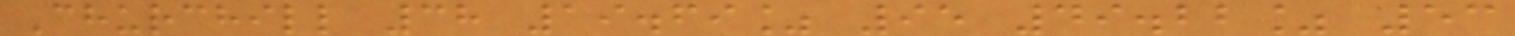Churchill 38 19.69% 95 49.22% 53
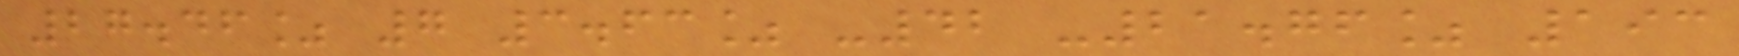27.46% 7 3.63% -42 -21.76% 193
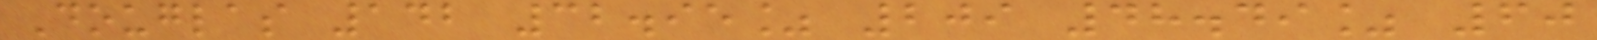Douglas 142 32.95% 209 48.49% 60
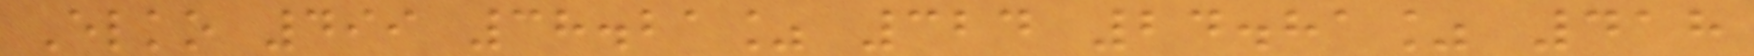Elko 499 38.21% 324 24.81% 418
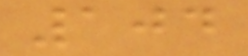104
